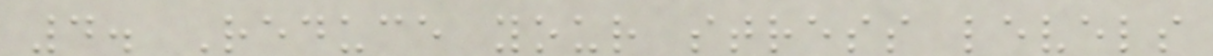4. Reduce your stress levels
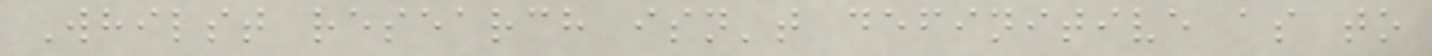Whilst research isn't definitive as to
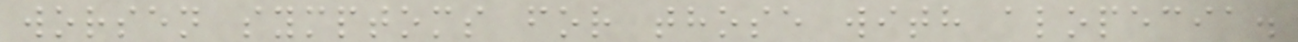worsen symptoms for those with alopecia.
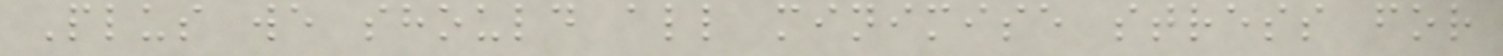Plus we should all minimise stress for
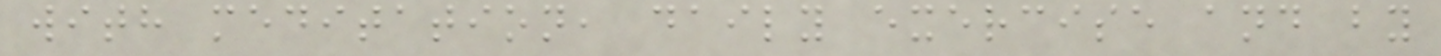with meditation, daily exercise and by
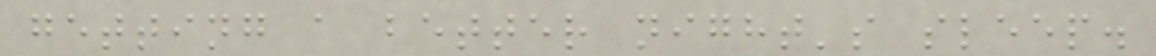getting a better night's sleep.
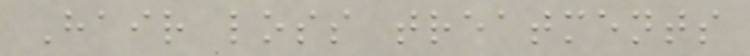Hair loss treatments
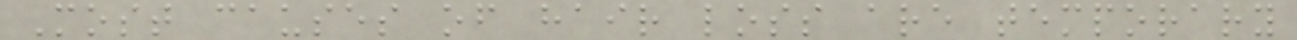Most causes of hair loss are temporary
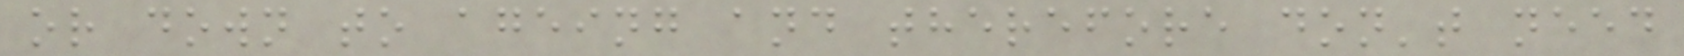or down to ageing and therefore don't need
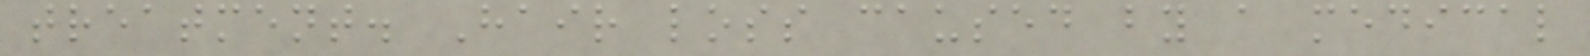treatment. Hair loss caused by a medical
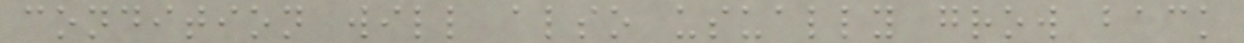condition will also usually grow back
